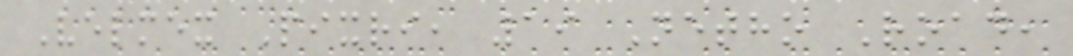Velmex Pixri, 19 Netho Road,
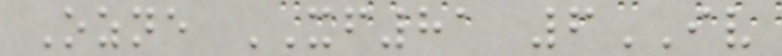Ozne XF81 6IV
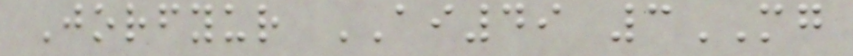Jorfyur AI49 3MG
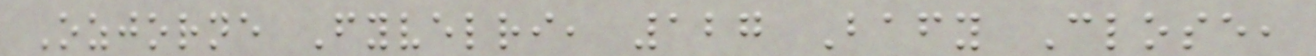Ozjorne Fyvelri, 127 Bafy Close,
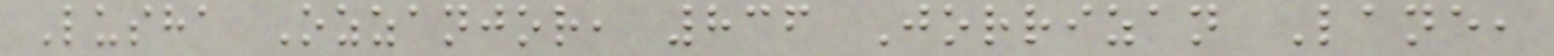Lusha Ozzanjor, 836 Jorrizan Lane,
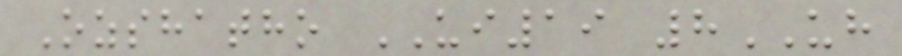Ozshatho UI19 8UH
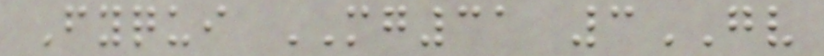Fyqui MG31 3GV
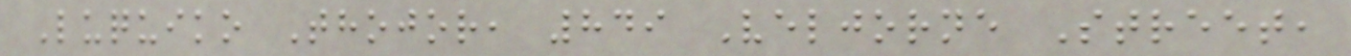Luquiko Thojor, 849 Veljorne Street,
